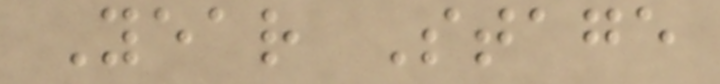Year Stage
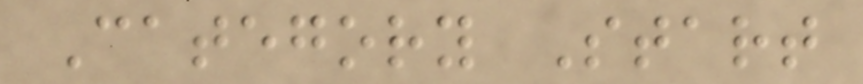Category Start
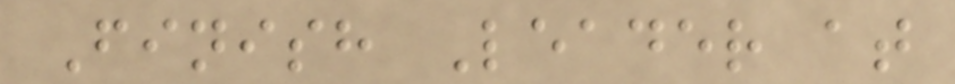Finish Leader at
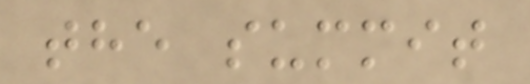the summit
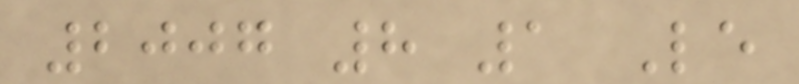2007 8 1 Le
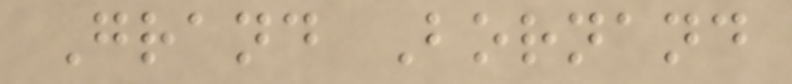Grand Bornand
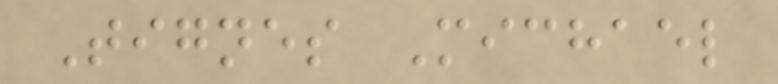Tignes Michael
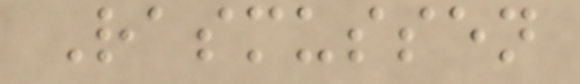Rasmussen
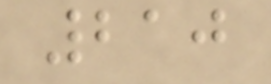210
